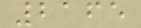2165
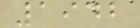1942
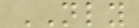NLY
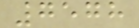7578
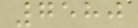7580
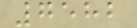7582
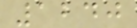1240
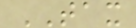TAX
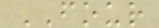FOUR
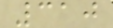310
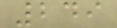249
